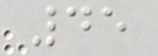45
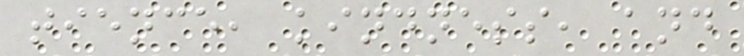tience, kindness, and
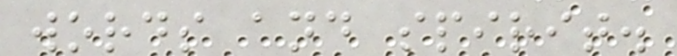words and spirit.
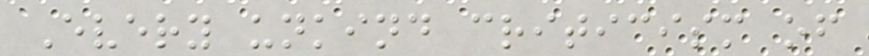Every unkind criticism of
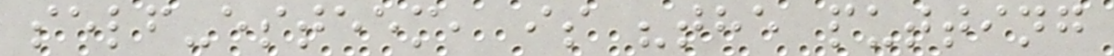self-esteem, is "the putting
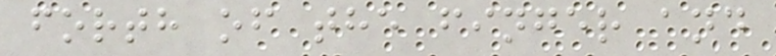forth of the finger and
